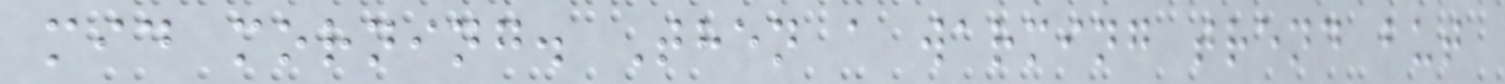mid morning. Then a warming trend but
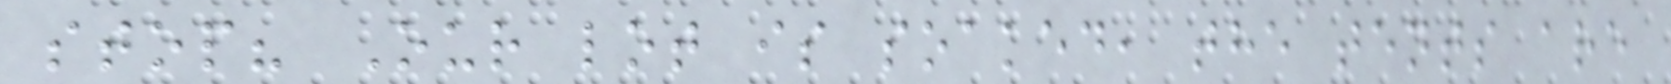stop? Our lot is soaked, the tents are
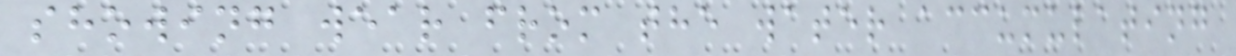showing wear from the water accumulating
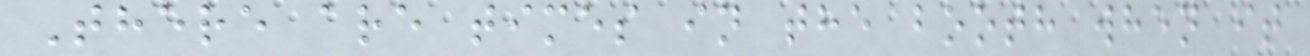There are times in the booth when it
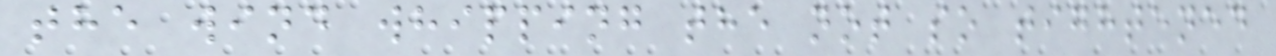the wind whipping the not so tightened
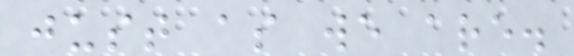just as we are.
